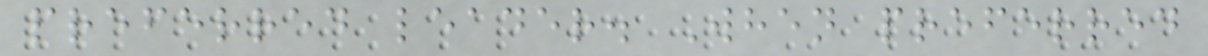preferred leader. When preferred
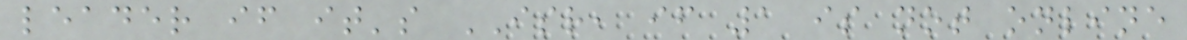leader if it's ISR, if 1 is not online
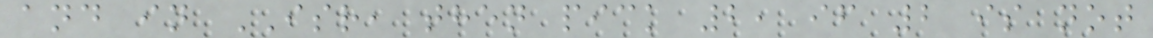and in ISR, then pick 2, if 2 is not
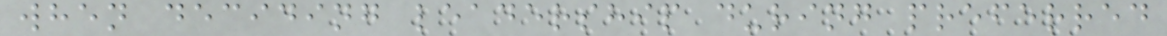when deciding leadership during preferred
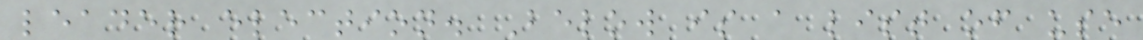leader election. Below is a list of use
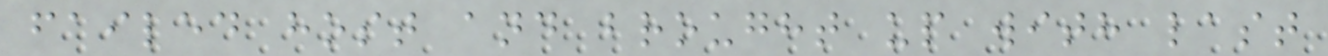failed host and brought up with last
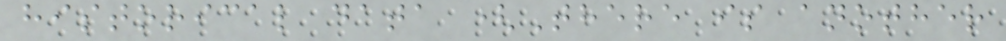historical data (There is another
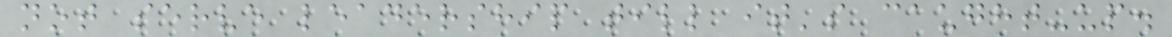not serve leadership till it's caught-up.
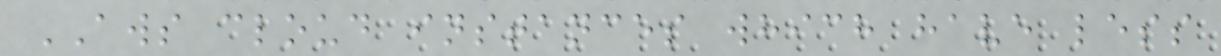AWS cloud instances which have less
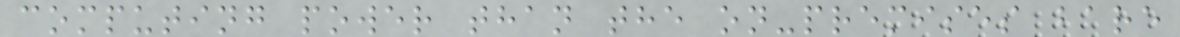computing power than the on-premises bare
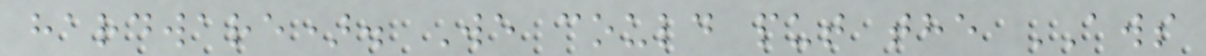hardware). We could put the AWS
